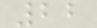22
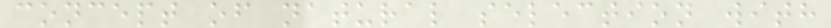concept of natural selection with
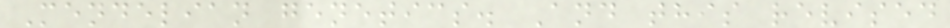Mendelian genetics. And this revised
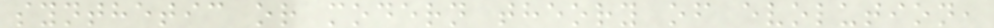synthetic or modern theory of evolution,
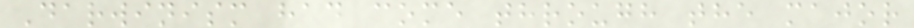Darwinism had come through the major
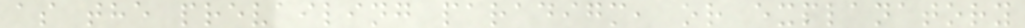as the prevailing paradigm, or explanatory
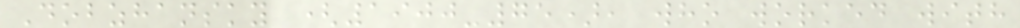Dobzhansky (1900-75), who worked with
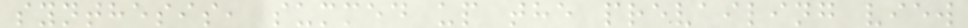synthesis, summed up the prevailing view
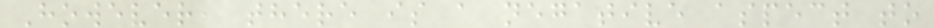However, there is a negative aspect to
